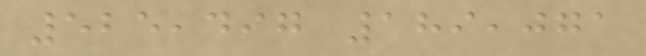525,497 189,071
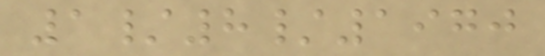1/8/1970
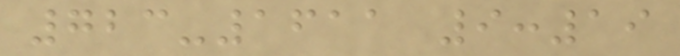723-1611 9:19
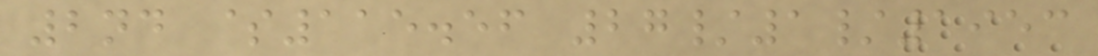2nd $115.56 27/1/1953
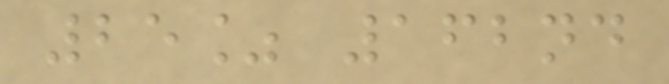25% 162nd
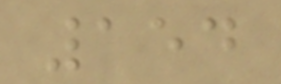154
